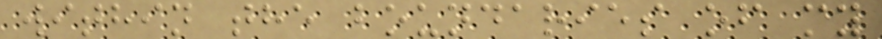within the boundaries of my
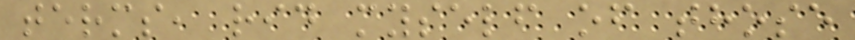terms, rid myself of those
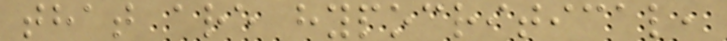that are hypocritical,
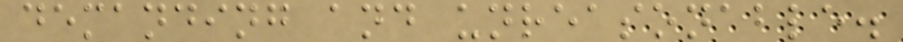demanding and unreasonable.
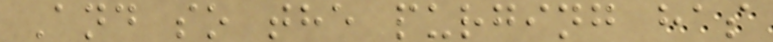And so the purging has
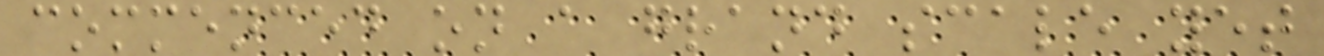commenced on a grand scale yet
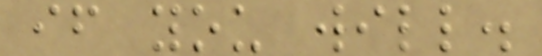if you will.
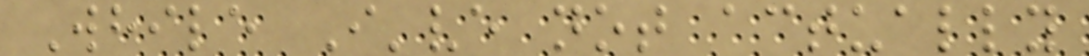While I've not actually
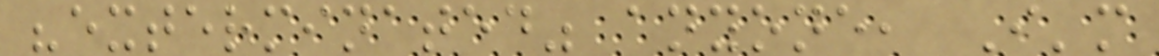"exterminated" anyone, I'm
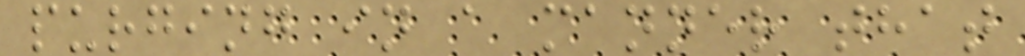purging in a manner that
